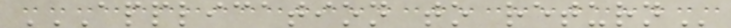APPLICATION TO RETURN
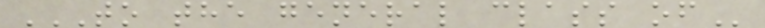TO THE GENERAL CLASS OF
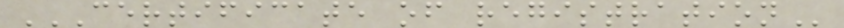CERTIFICATE OF REGISTRATION
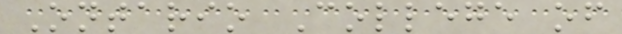Ontario College of
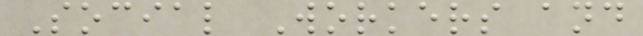Social Workers and
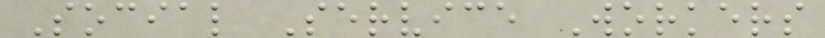Social Service Workers
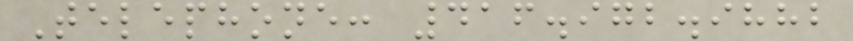Telephone: 416.972.9882
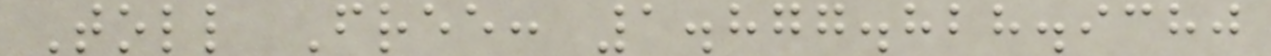Toll Free: 1.877.828.9380
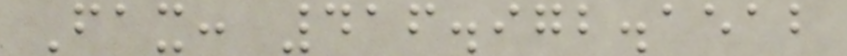Fax: 416.972.1512
